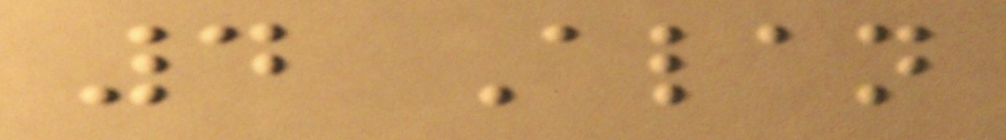4 Alan
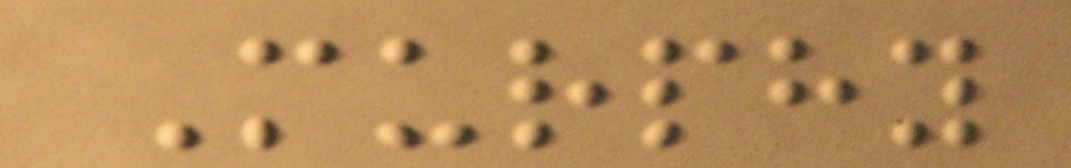Murphy
